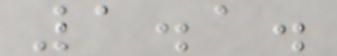1.1.
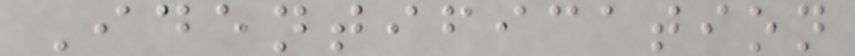Identification
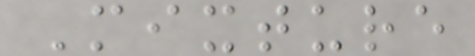Mixture
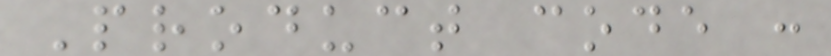Product code :
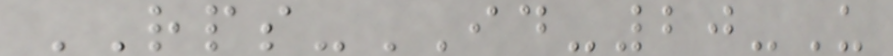RPS-ID-20-U
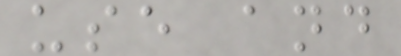use and
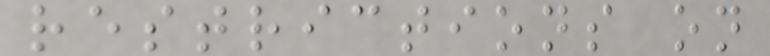restrictions on
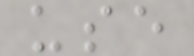use
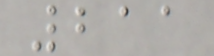211
